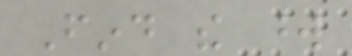Find the word
